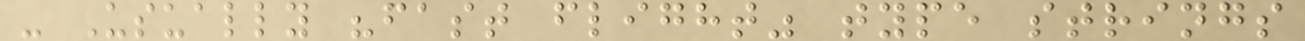- Usually "fast flight" type strings
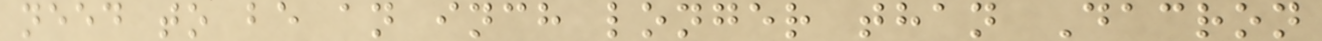need to be an inch longer than Dacron
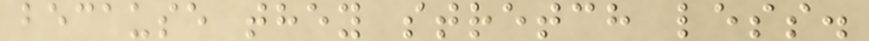because they stretch less.
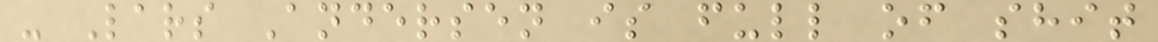- Lars Andersen is full of shit
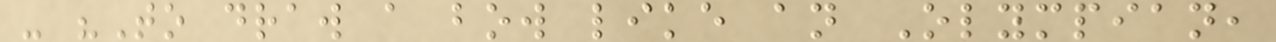- "To draw a bow like an Olympian,
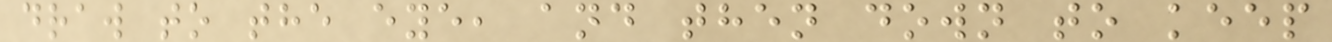draw to the eye, and then down to keep
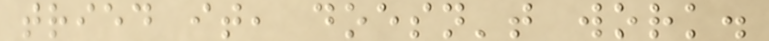tried it, doesn't work.
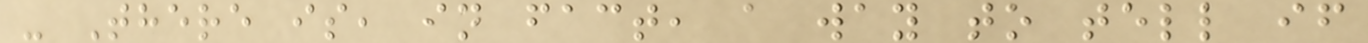- There is, in fact, a way to tell if
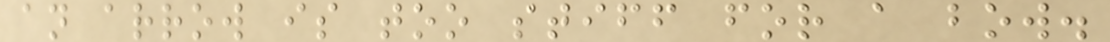an arrow is too stiff for a bow.
